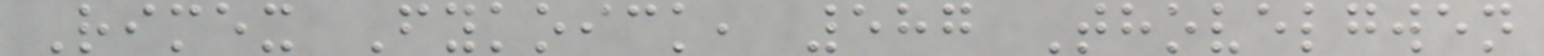Rimex Fykoick, 587 Thovelgwen
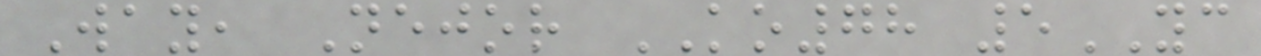Way, Nejor KO78 5YC
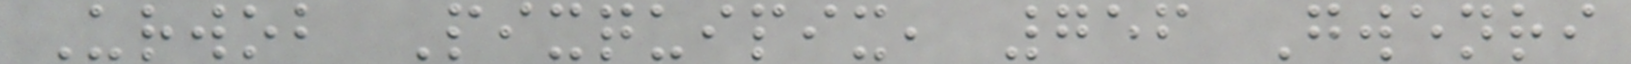Urwob Pixquipix, 756 Gwenri
